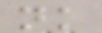nk
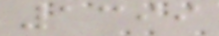1399
